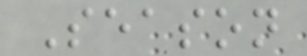Season
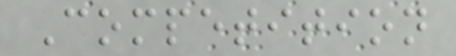Competition
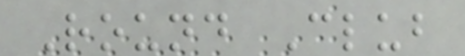Round Club
